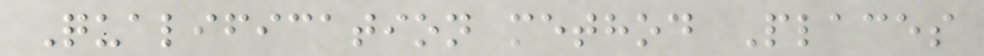Qualification method Places
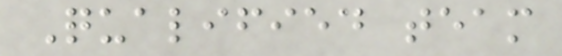Qualified team
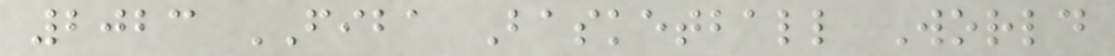2023 FIBA Basketball World
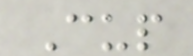Cup
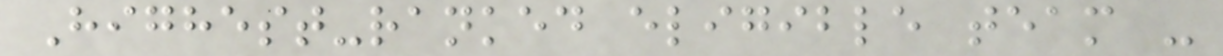Highest-ranked eligible team -
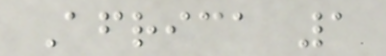Africa 1
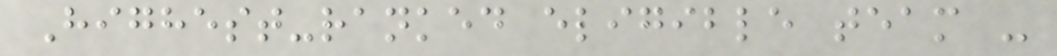Highest-ranked eligible team -
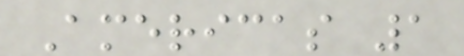Americas 1
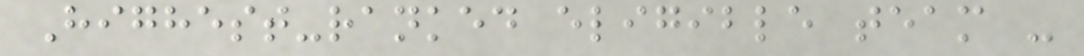Highest-ranked eligible team -
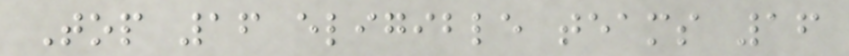Top 16 eligible teams 16
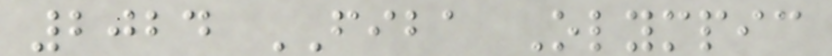2024 FIBA Olympic
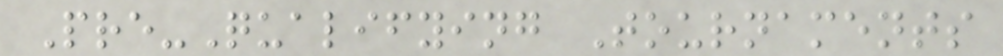Pre-Qualifying Tournaments
